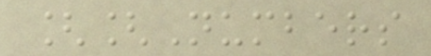[[Numbers
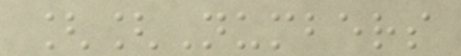[[Numbers
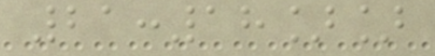21:18]]
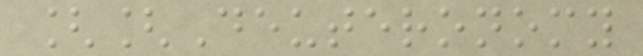[[Deuteronomy
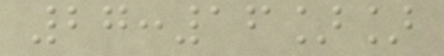27:16]]
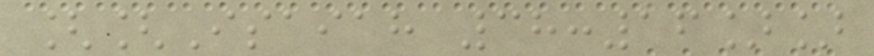[[Isaiah 38:16]]
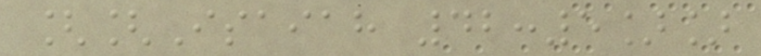[[Isaiah 42:5]]
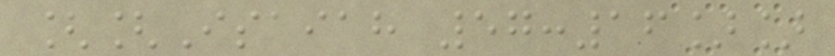[[Isaiah 57:16]]
